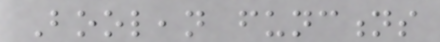Boolean functions
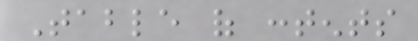Table of contents
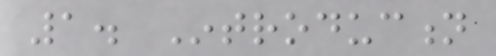1. Introduction
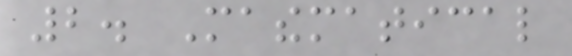2. Mathematical
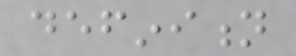definition
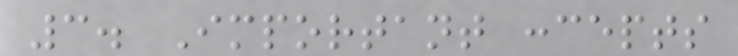3. Important concepts
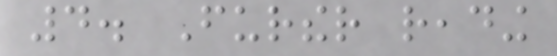4. Further reading
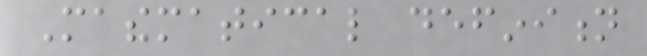Mathematical definition
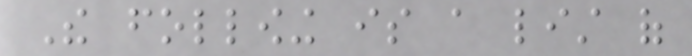The following is a list of
